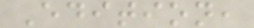Edition,
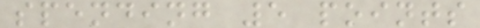spending 5 points
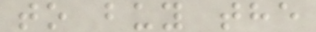to buy the
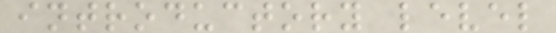introductory level
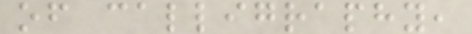of calligraphy,
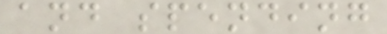and spending
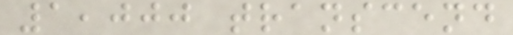1,000 transcend
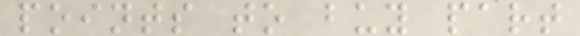points to buy part
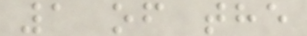1 of the
